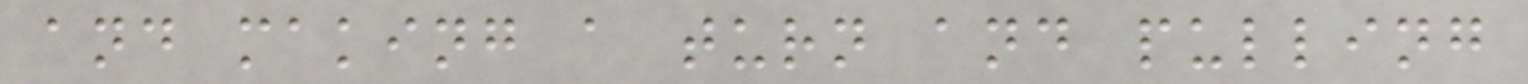and making a turn and pulling
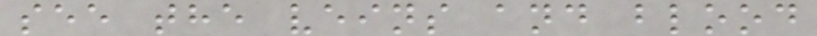see the veins and blood
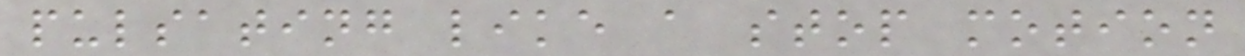pulsating like a stop motion
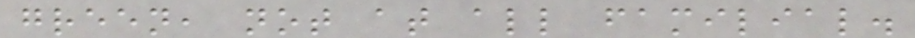green, not at all familial.
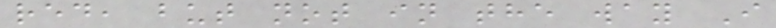red, but not in the way I
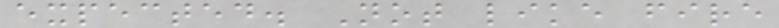expected. Not like fire
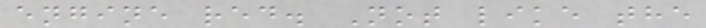engine red. Not like the
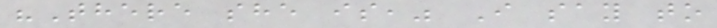"There she is," I say to
